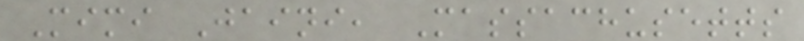Mimi Jaini, Massachusetts
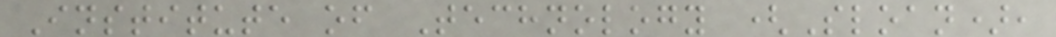Institute of Technology (Sloan),
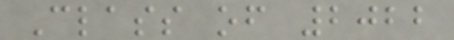Class of 2022
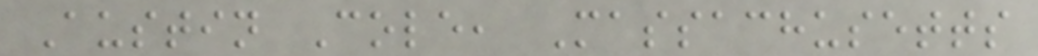Austin Cole, Massachusetts
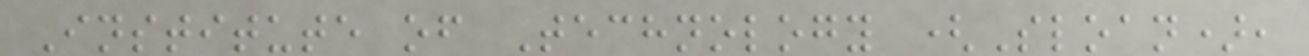Institute of Technology (Sloan),
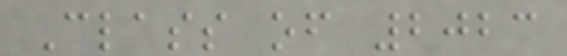Class of 2023
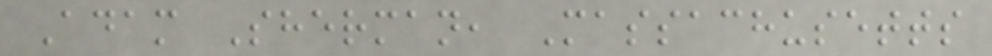Adam Sherman, Massachusetts
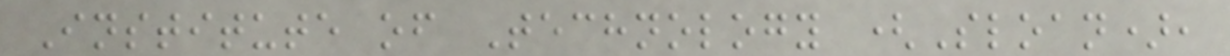Institute of Technology (Sloan),
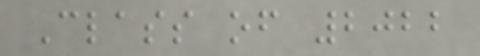Class of 2022
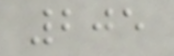205
